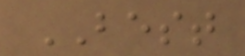BEST
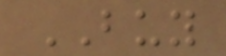BUY
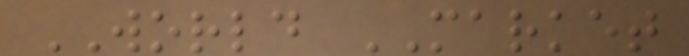WORLD MARKET
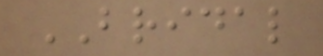BRIDAL
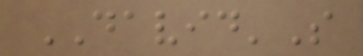DAVID'S
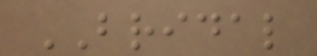BRIDAL
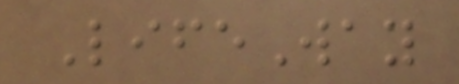LifeWay
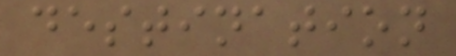destination
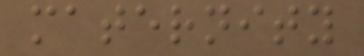maternity
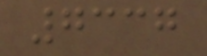7337
